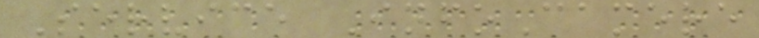Service InfoCamere
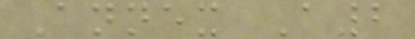Annex A2
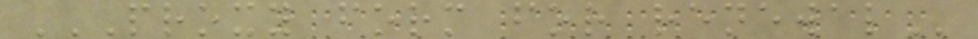PROXY FORM FOR RENEWAL
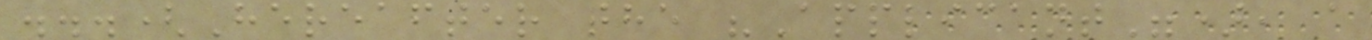...(Hereafter the "Applicant"), a
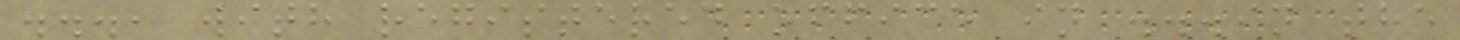..., with registered office in ...in the
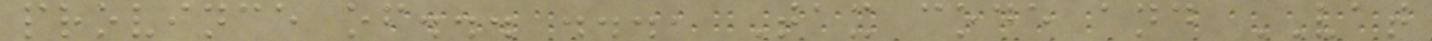province of... ..., Tax code and VAT
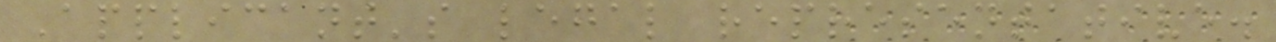Applicant's legal representative.
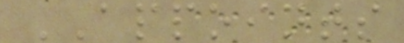APPOINTS
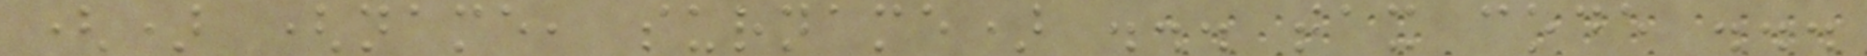() (name, surname) ... tax code ...
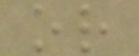or
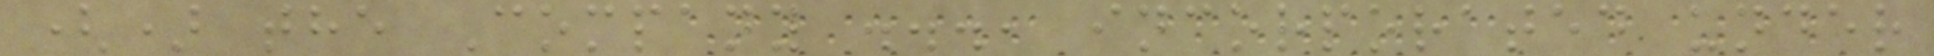() the Company ..., incorporated under
